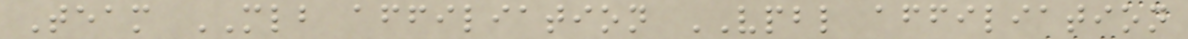Team MLB affiliation VPBL affiliation
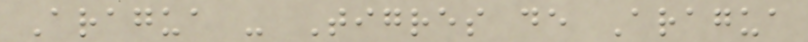Aragua - Tigres de Aragua
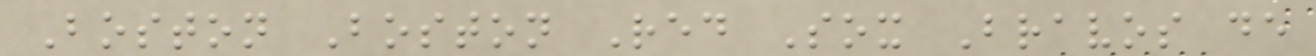Boston Boston Red Sox Bravos de
